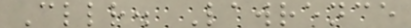Cllr. Lawrence
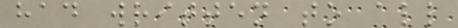had written to all
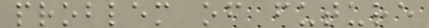problem of future
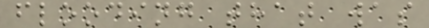flooding that was
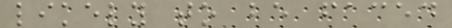likely to be faced
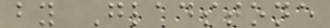by Gladstone
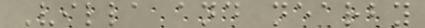Villa and nearby
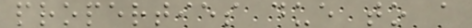properties due to a
